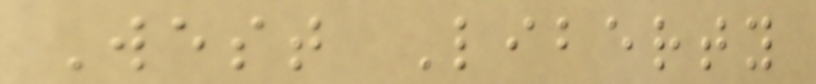West Liberty
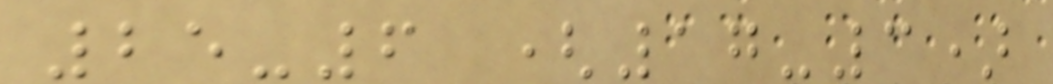25-6 (17-3)
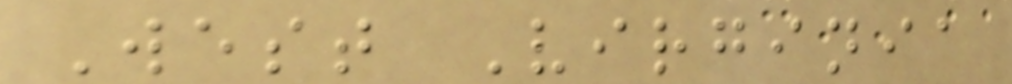West Virginia
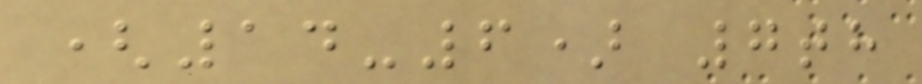(14-6) 7th
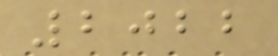2022
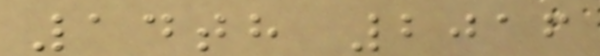14th 2016
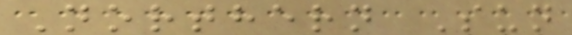Northern Sun
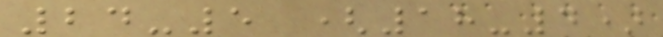24-5 (18-4)
